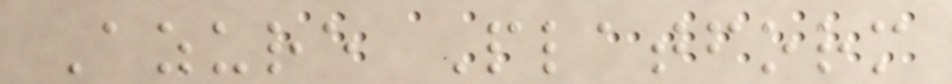Azure Platform
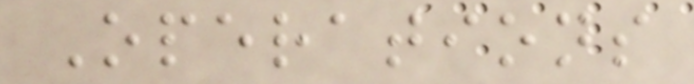Operations
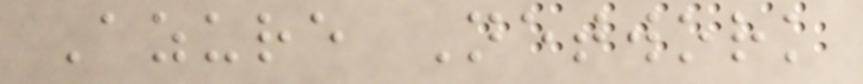Azure Network
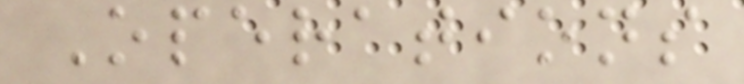Operations
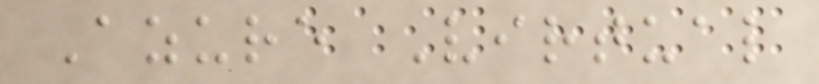Azure Virtual
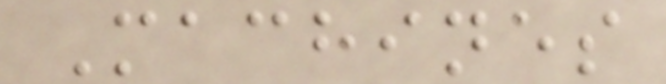Machines
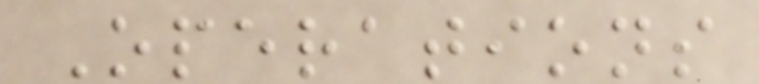Operations
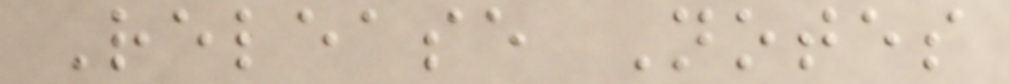Release Notes
